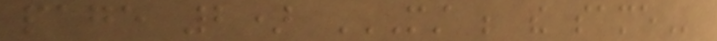page 2) MUST BE THE SAME
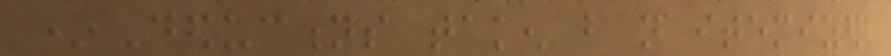*Deductions taken but not itemized
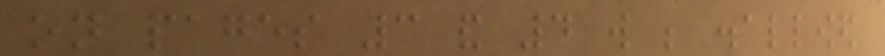on pages 3 and 4 will be disallowed
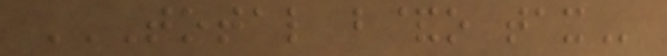TOTAL B&O TAX
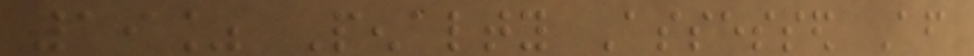19% Penalty Assessed After
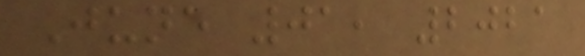June 01, 2021
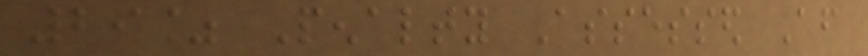29% Penalty Assessed After
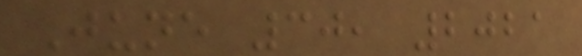June 30, 2021
